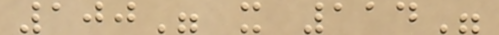100" x 114"
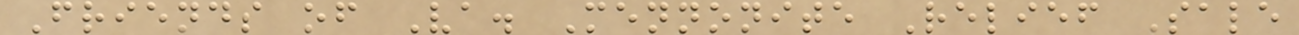Friends of Va. Mennonite Relief Sale
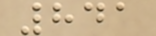841
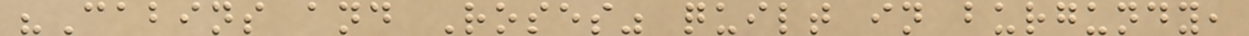"Cabins and Roses" quilt in burgundy,
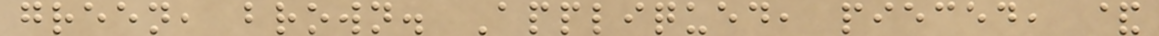green, brown. Appliqued, pieced, &
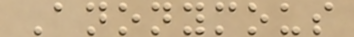Anonymous
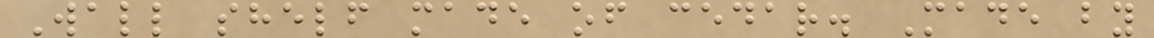Wall shelf made of cedar. Made by
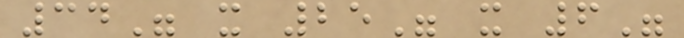34" x 25" x 6"
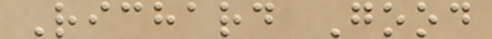Richard Good
